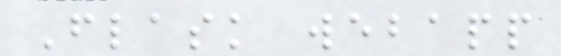Flask webapp
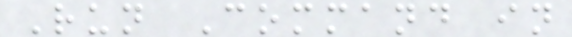Run Command in
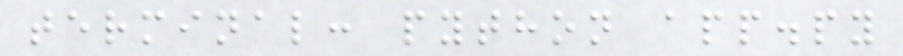terminal: python app.py
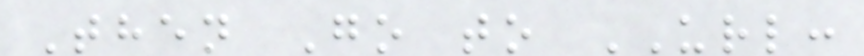Then Go to URL:
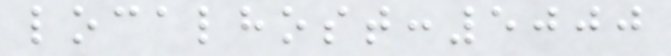localhost:5000
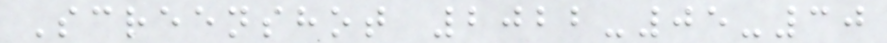Screenshot 2022-05-30
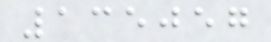135057
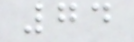74
